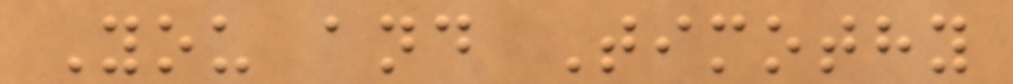You and Timothy
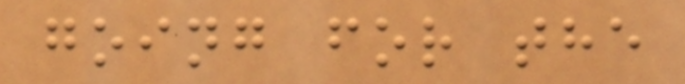going for the
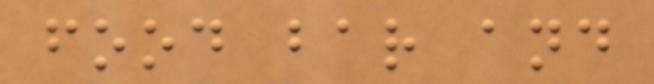food bar and
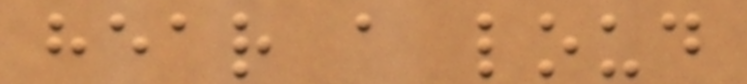hear a loud
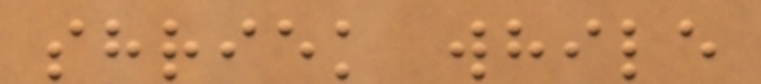shriek while
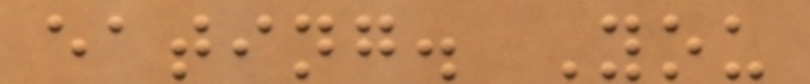eating. You
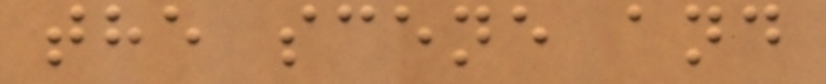the scene and
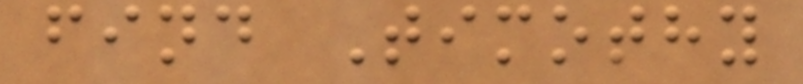find Timothy
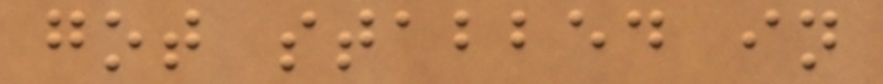got stabbed in
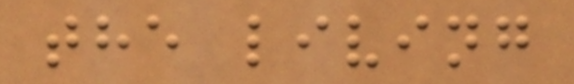the living
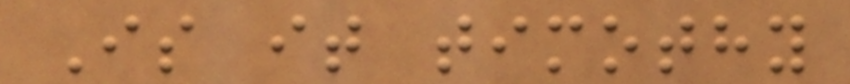Is it timothy
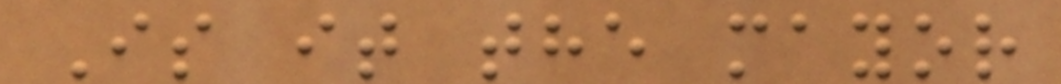Is it the mayor
